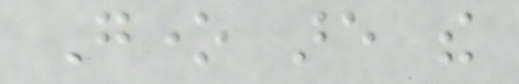Gone are the
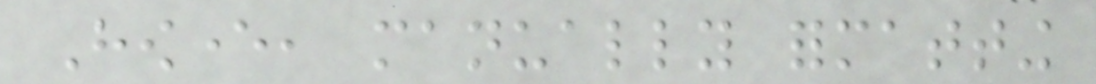However, manually formatting
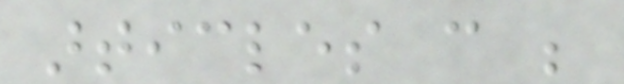articles can be
